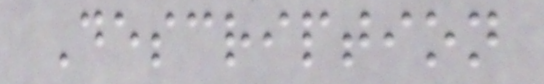Description
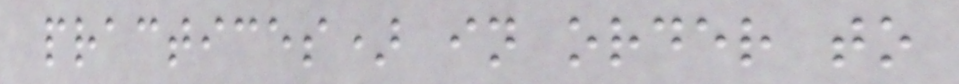practices) in order to
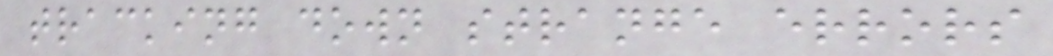tracking down strange errors
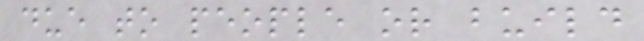due to people or build
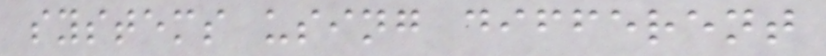systems using different
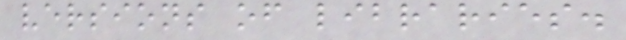versions of libraries.
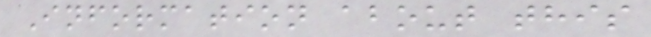Information about this
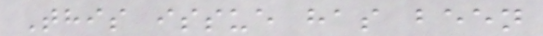This issue has been
